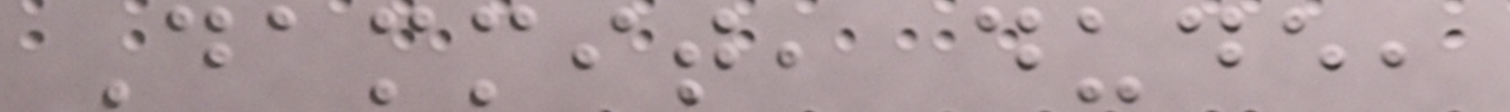Dammit, dude,
